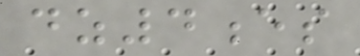dz4es
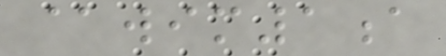@wim1a
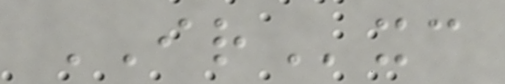IRxc
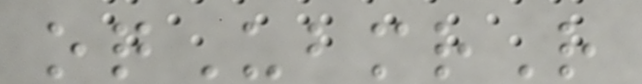oqUbmrR
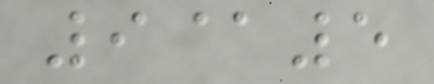9@5
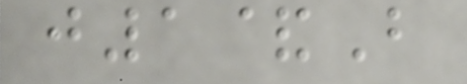j1&B
